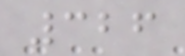326
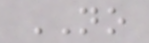NO
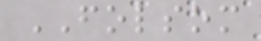FOLSOM
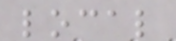local
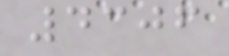4306
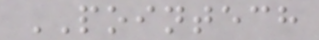POINTECH
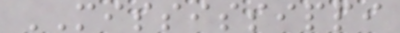MISSISSIPPI
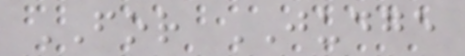FOR JUDGE
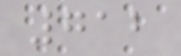712
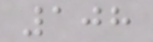108
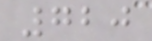720
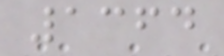1364
